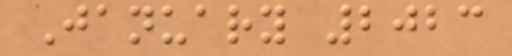January 2023
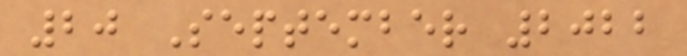20 September 2022
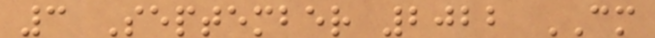3 September 2022 CM
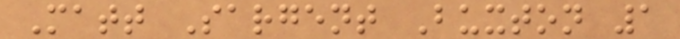Matt Sargent Buxton 1
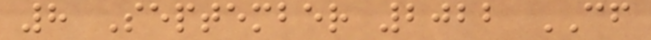8 September 2022 CF
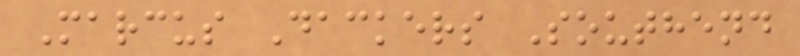Marcus Dackers Southend
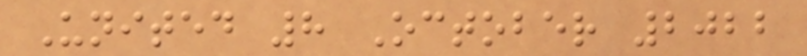United 8 October 2022
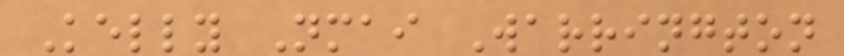Kelly Nmai Warrington
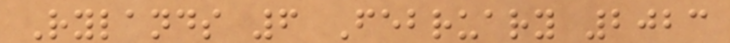Rylands 6 February 2023
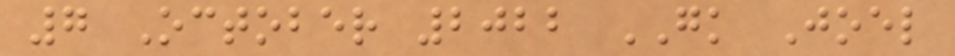7 October 2022 GK Joel
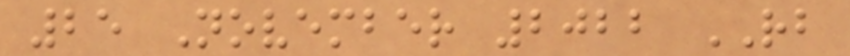25 November 2022 RB
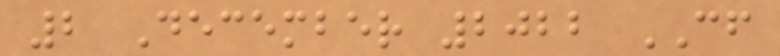2 December 2022 CF
